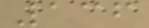136
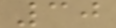30
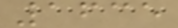1635
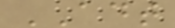ADT
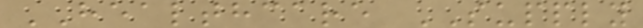HEALTHCARE SUPPLY
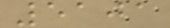5101
